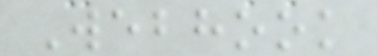Webhook
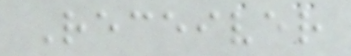Receiver
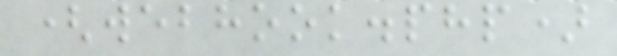(webhook.php)
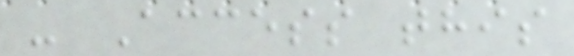- Access this
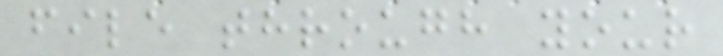file through your
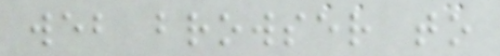web browser to
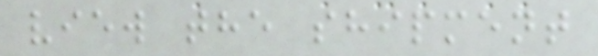view the shipment
